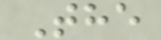The
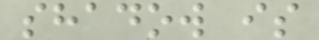shadow is
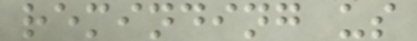reminding us
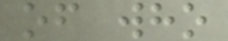of who
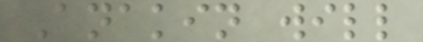Anakin will
